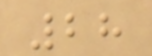28
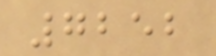7252
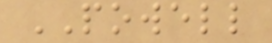POWELL
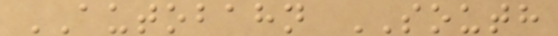AUTOBAHN SOUTH
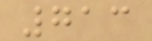713
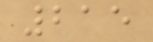215
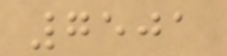7501
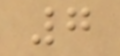7
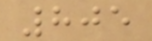805
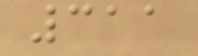311
